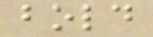bold
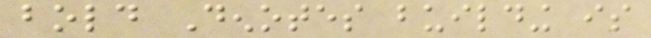bold Denotes building is
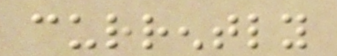currently
